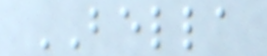BELLA
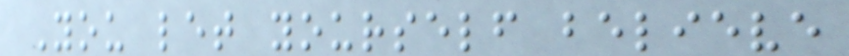You let yourself believe
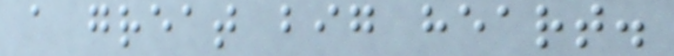a great big heart.
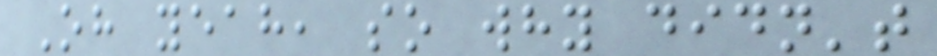Oh yeah, so why didn't
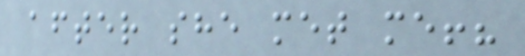after she met me!?
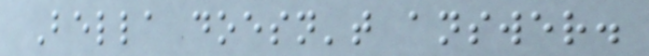Bella doesn't answer.
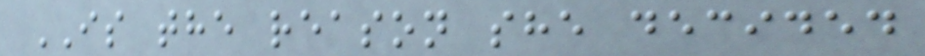IS the reason she decided
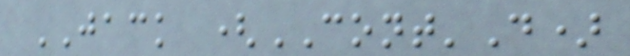JACK (CONT'D)
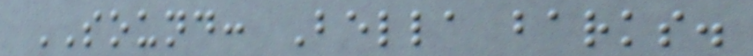SOUND: Bella barks.
